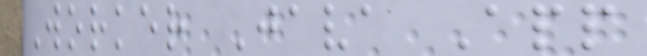Worker Java App
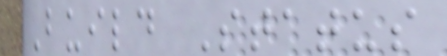Build Status
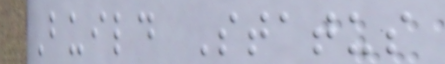Build Status
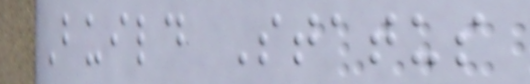Build Status
